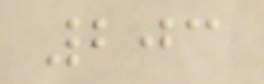203
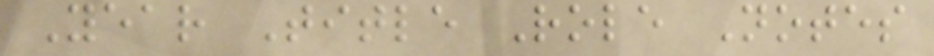Year Title Role Notes
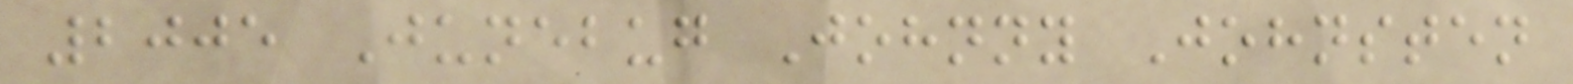2005 Junebug Johnny Johnsten
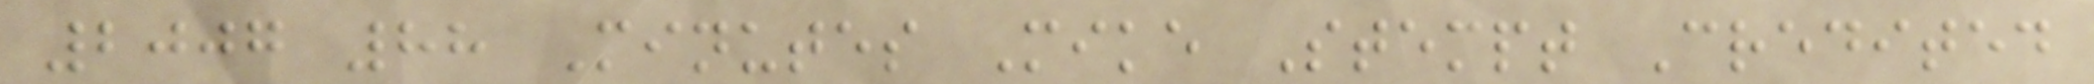2007 88 Minutes Mike Stempt Credited
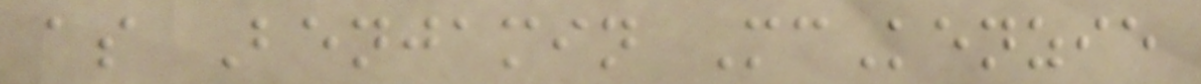as Benjamin McKenzie
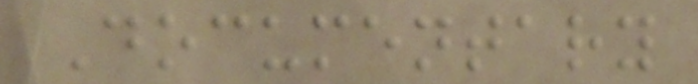Documentary
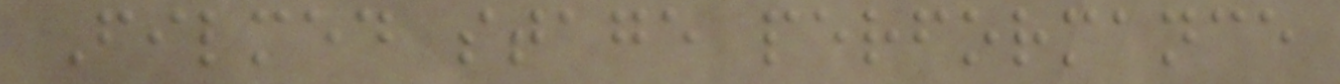Filmed stage performance
